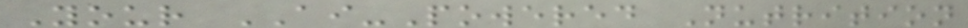Your AI-Powered Nutrition
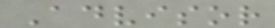Advisor
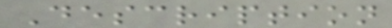Description
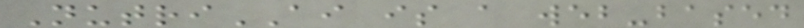NutriAI is a web-based
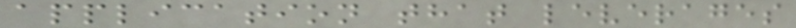application that leverages
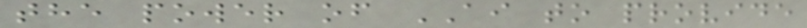the power of AI to provide
